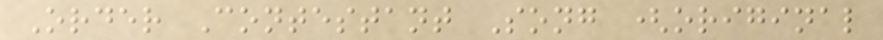Order Contestant Song (original
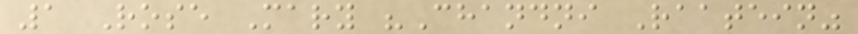1 Rose Mary "Chandni Raatein"
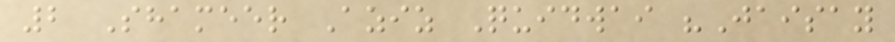2 Shameer Aziz Quidwai "Jaisay
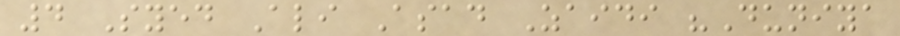4 Syed Ali Asad Zaidi "Duniya
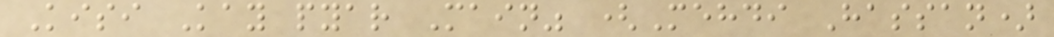Kisi Kay pyar Main" (Mehdi Hassan)
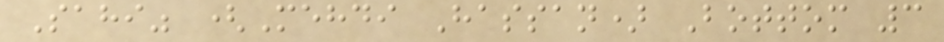Sahi" (Mehdi Hassan) Bottom 3
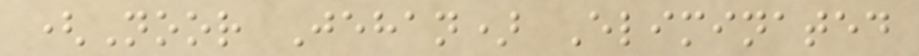(Noor Jehan) Eliminated
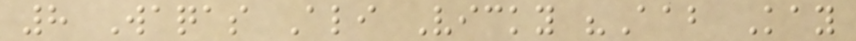8 Waqas Ali Vicky "Aab Kay
